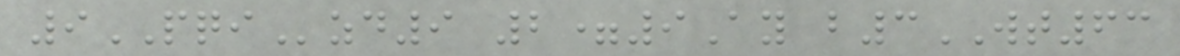9PQIzd9 2=9Ay b3WT63
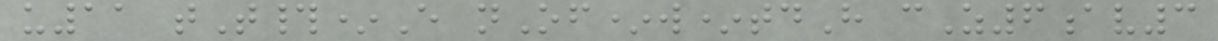u11 tT#*E nOf*w*tdH cZ6av3
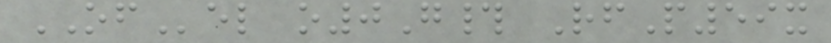OFel o0G# RfP59x
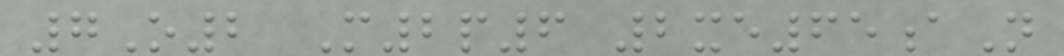7O2 M2p6 2xe65aN
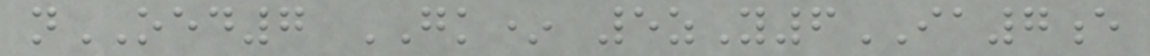nOED7 GK* 5zY6IA7e
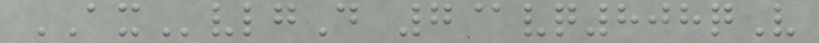AXvlgD 7@vq808qV
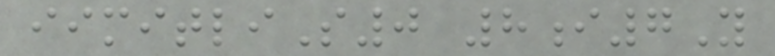iimitliS0 8i7Y
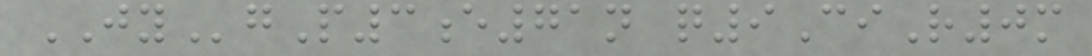JYgP3e71n q9CiR0m
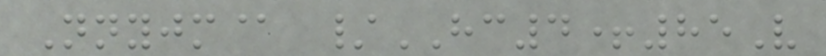Nnyjm@ /HC4+85V
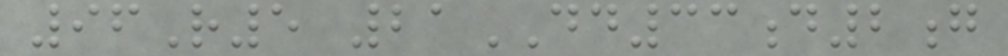96R5 21DD33d2g
